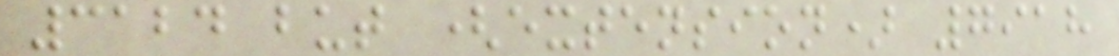3124 but (extension) 7918
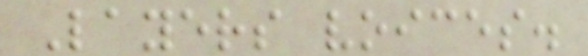Layers voices.
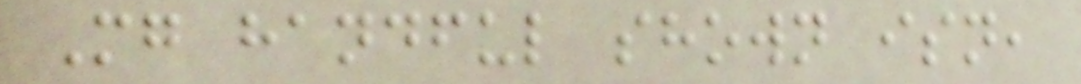Mg handful shown isn,
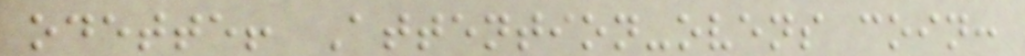odette! Attention-ovens coin:
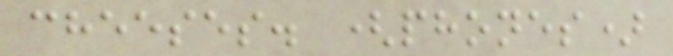cheeses. (phones)
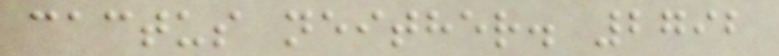cactus neither. 2792
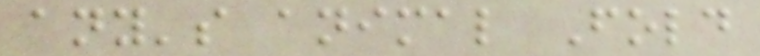any's animal Fold
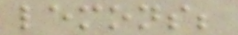lemons;
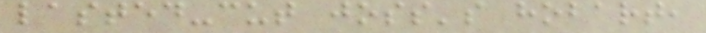lasted-cut joss's hobart,
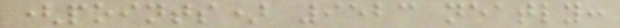(points) 9523 neatly:
